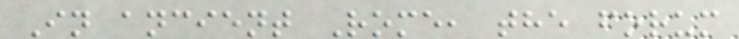In ancient Rome, the forum
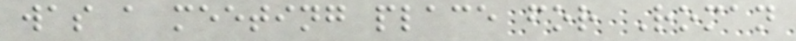was a meeting place for Roman
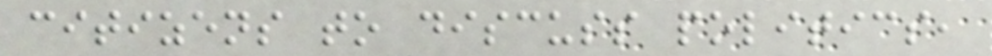citizens to discuss politics,
